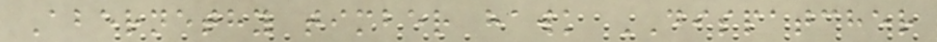Abernethy timber hawk DISPATCHER
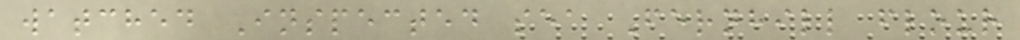watched Inspected sea Fernhill flour
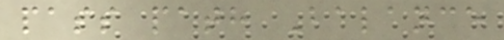pass path Balance
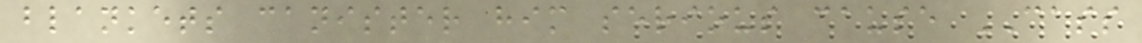blankets canister him serious cause CASS
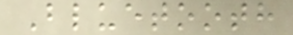Bluetooth
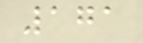171
